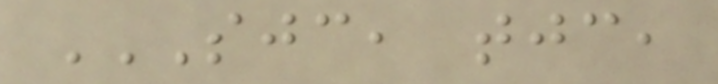SJC, TJC,
